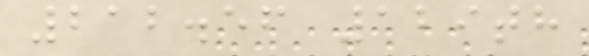212.56 129th
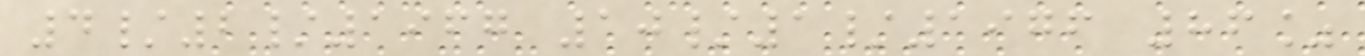4/2/1967 10/1/1976 86%
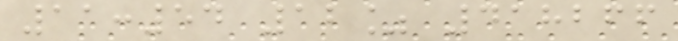11:54 12% 418266
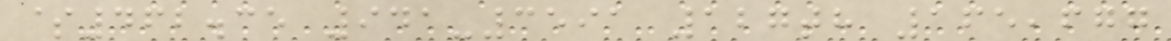$462.35 941-3591 127th 165,677
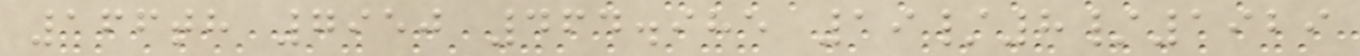166th 7950 464.985 19/8/1929
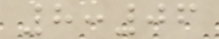8:06
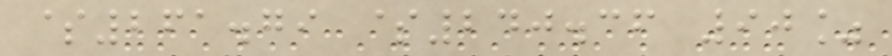$261.79 $240.36 90%
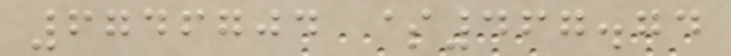6746704 $467.74
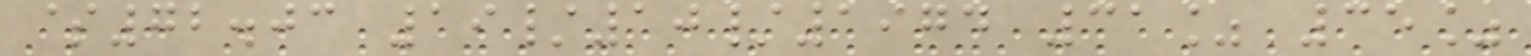$72.03 19/10/1974 31% 35%
